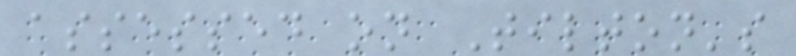assessed on Tilton's
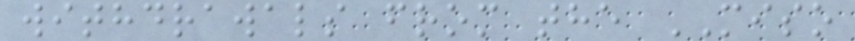withdrawals from the MISO
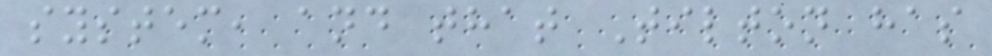system, and that Tilton has
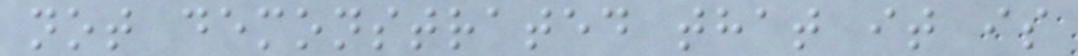not demonstrated that it is
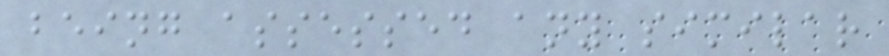being assessed any similar
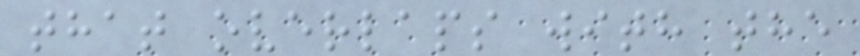that overlaps with the
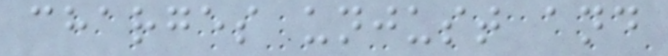charges unjust and
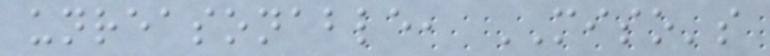unreasonable, MISO's
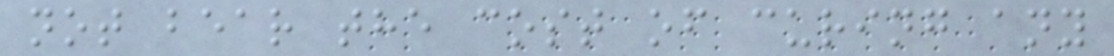not bear the cost of curing any
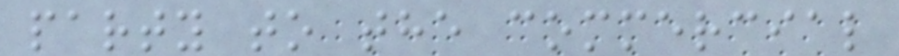party to the commercial
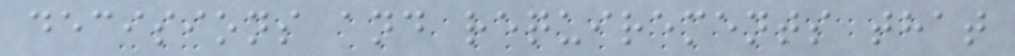decisions and requirements that
